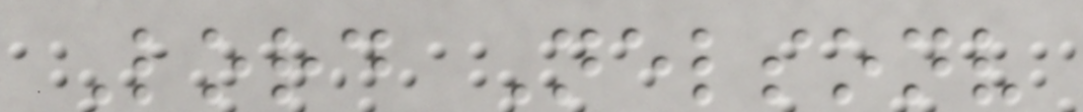Lord Nelsonv
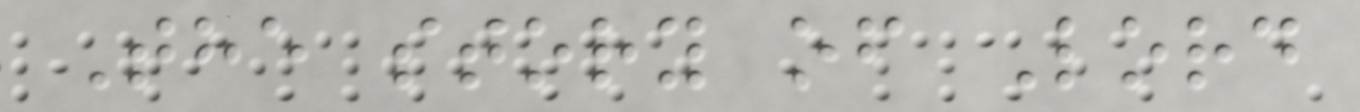The story of Lord
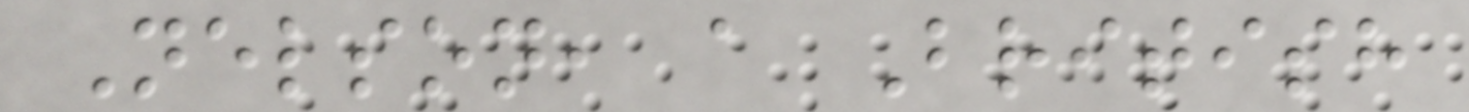Nelson, a British
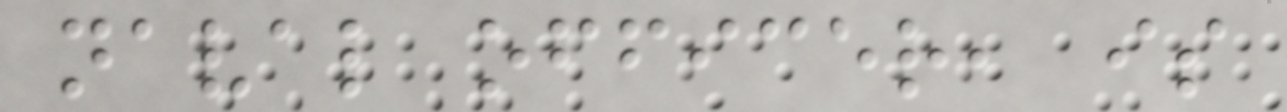naval officer, is
